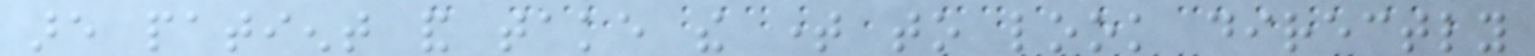are patient and take the time to look directly
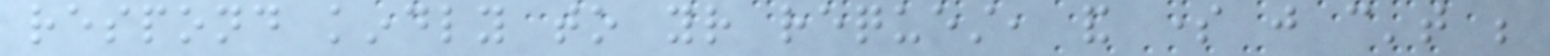respond kindly to your request, and some just can't be
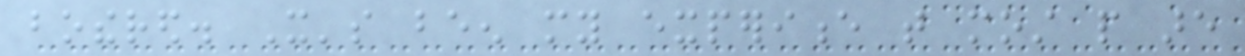bothered. It's been my experience that most people are
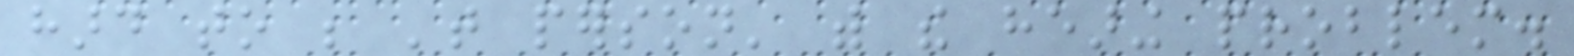hard to be 'that person' with the hearing problem.
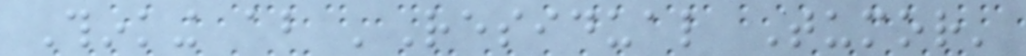Thinking about 'Residual Tumor'
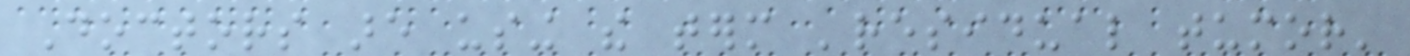Doctors are using the term 'residual tumor'
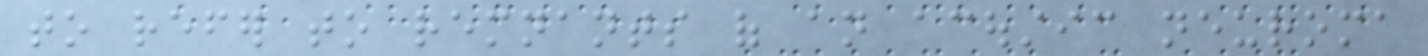to refer to remnants of an acoustic neuroma
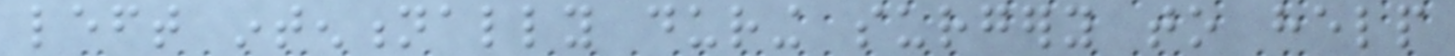left intentionally during surgery to help
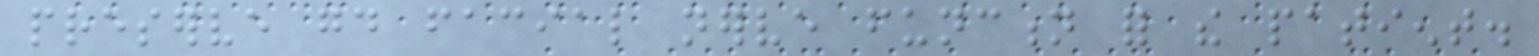preserve good facial nerve function for the patient.
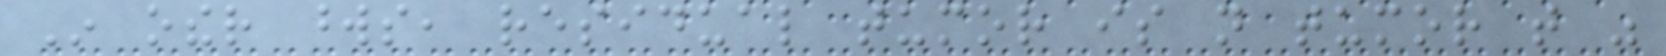In other words, residual tumor is not tumor that was
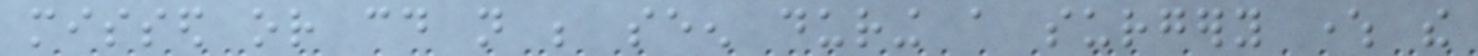missed or could not be seen during a surgery where the
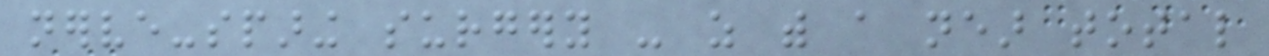nerve-sparing surgery - as with a near total
